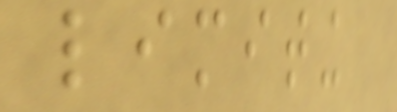limiting
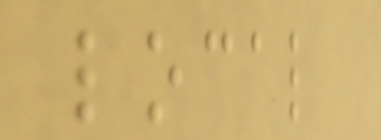local
